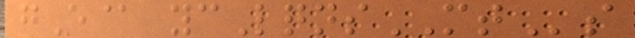gE@ ycLqnsMTs
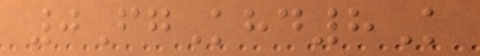0FgKhd8K
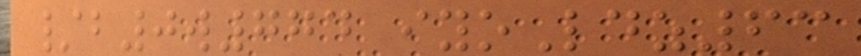/b0w774 iyoLdz63
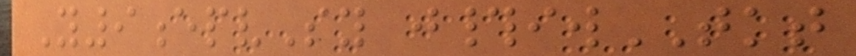Y9epvSy j#iwTKT
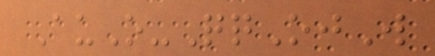AuO-QqOjW
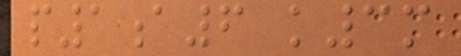p1a6 k3m
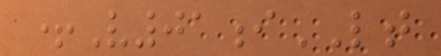+V01iLT
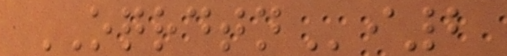OQRDTNi2
